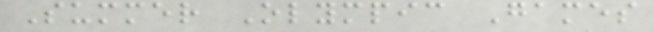Summer Olympic Games
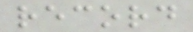record
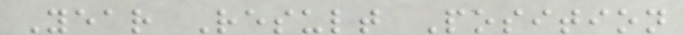Year Result Position
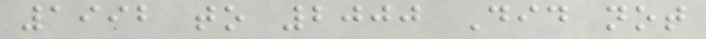1992 to 2000 Did not
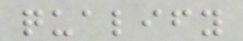qualify
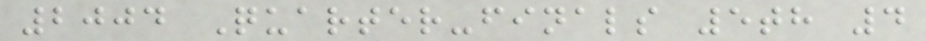2004 Quarter-finals 5th 4
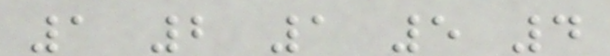1 2 1 5 4
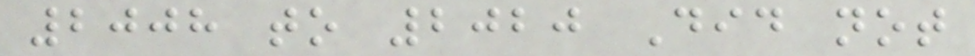2008 to 2020 Did not
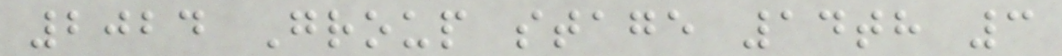2024 Group stage 14th 3
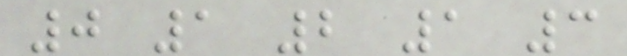0 1 2 1 3
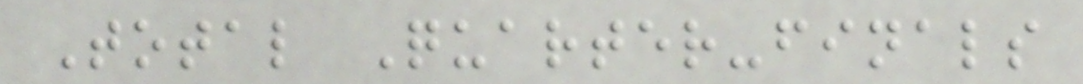Total Quarter-finals
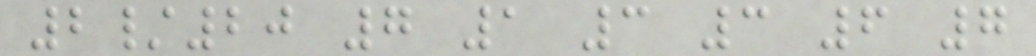2/20 7 1 3 3 6 7
